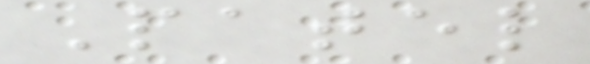Patel
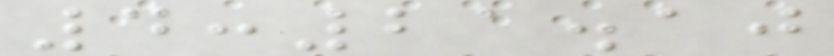4:21.10
